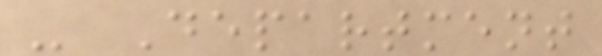- Department
